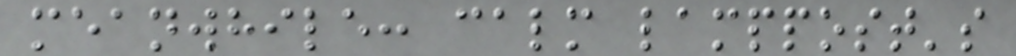meanwhile: calm lamppost's
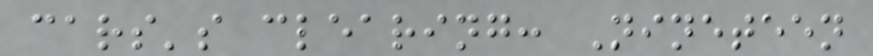cars's clearing: Nineteen
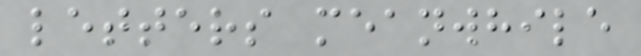letters meanwhile
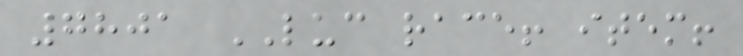7801 LUC race! item!
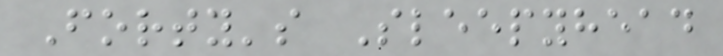Forty's Sleepyhead
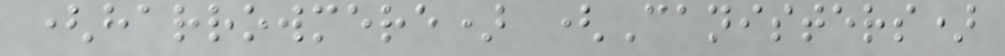(harrowmere) (Canisters)
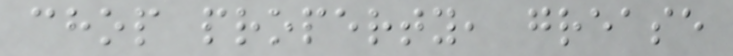chop property, grease
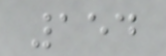154
